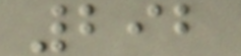292
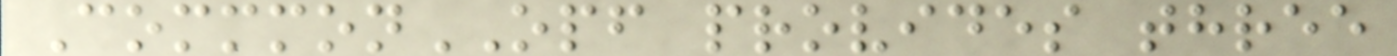CommmonOPF provides three
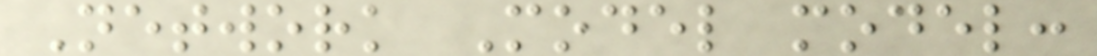Network Model model:
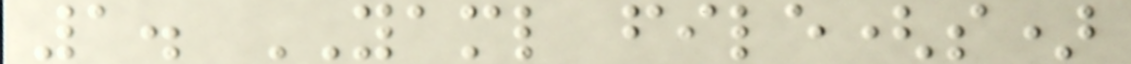1. YAML file(s)
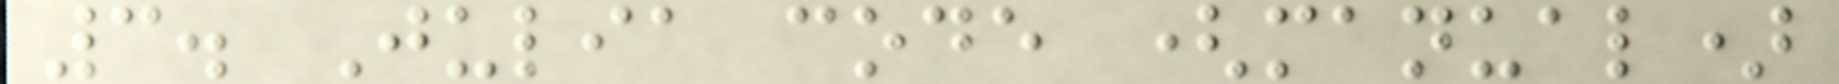3. Julia code (manual)
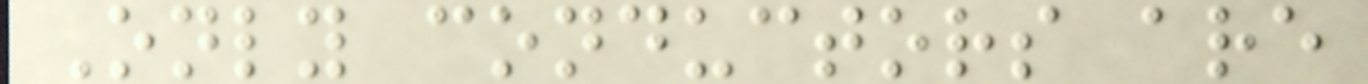Only conductors are
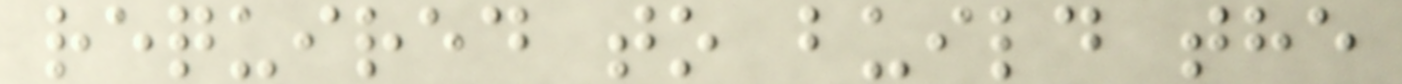required to build the
